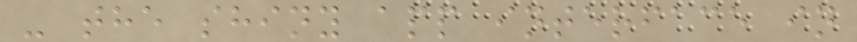- the shiny app interface in
